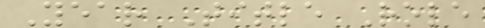Year Title Role
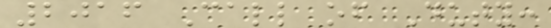2016 Call of Duty:
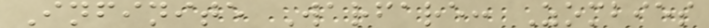Infinite Warfare: Zombies
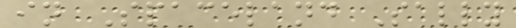in Spaceland Sally
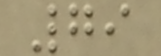79
